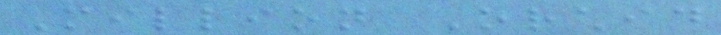Million Orchid
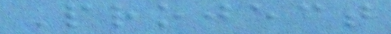Project
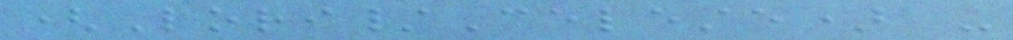(Lori/Celeste) -
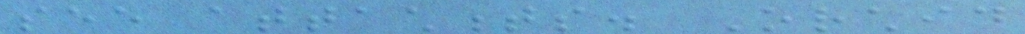see attachments. Orchid
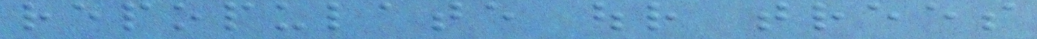repopulate our trees
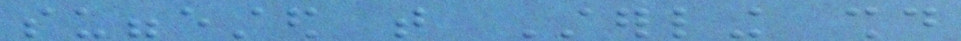suggested that Sterling should
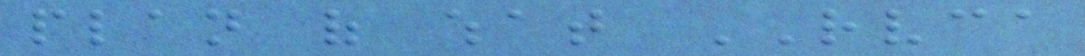plan of what RVCA
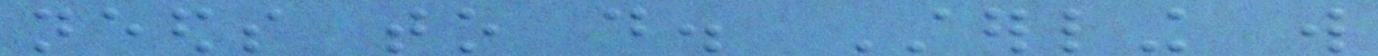needs to do. Sterling will
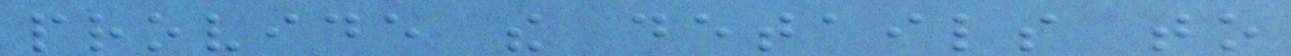provide the details to
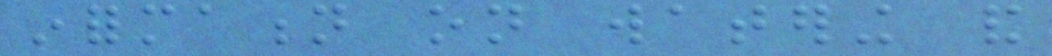information on watering and
